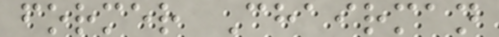former Chairman
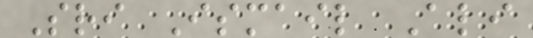Sri Ismail Ali
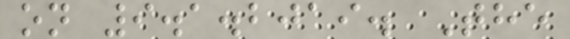on 9.1.2019. The
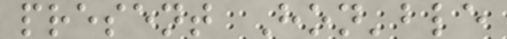present Hon'ble
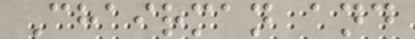Chairman and
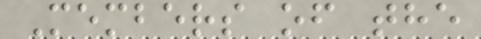Members of the
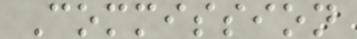Commission
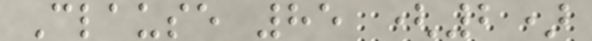Clause 85 (2)
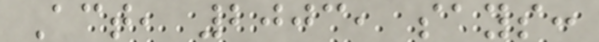Act, 2003, says:
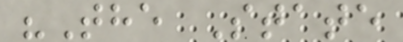"The State
